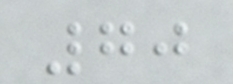70
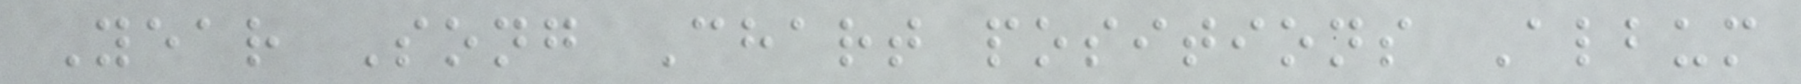Year Song Chart positions Album
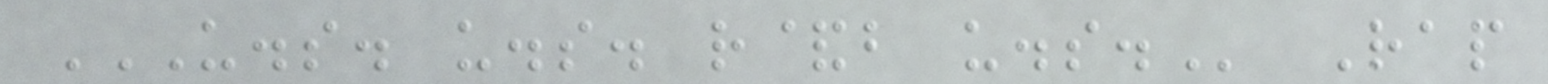U.S. U.S. R&B U.S. Rap
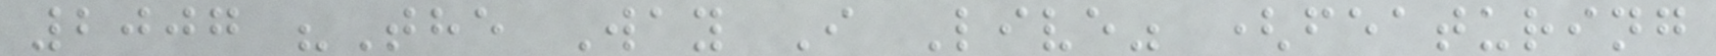2007 "The Way I Live" (featuring
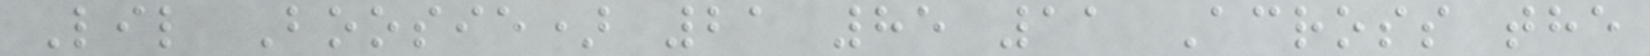Lil Boosie) 21 85 11 Across the
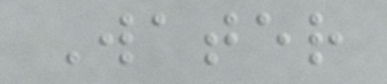Water
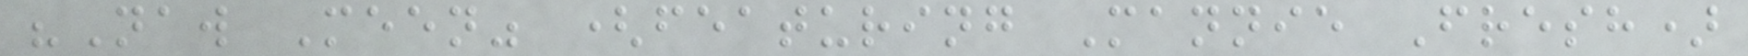"Naw Meen" (featuring Mannie Fresh)
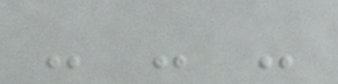- - -
